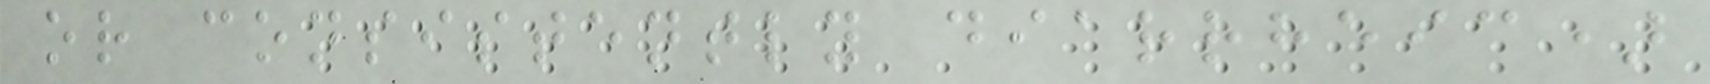or consistently diarrheic)
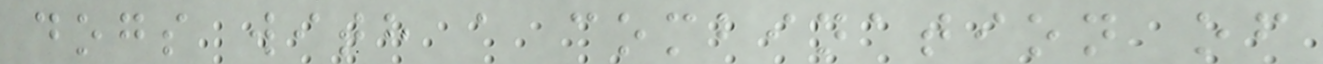dogs with a combination of
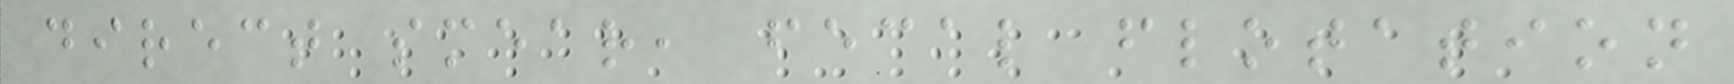direct smear, fecal flotation
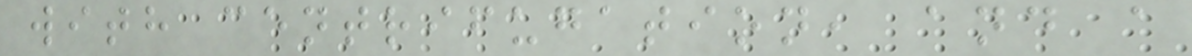with centrifugation, and a
